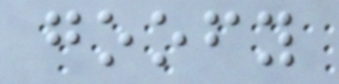goofy
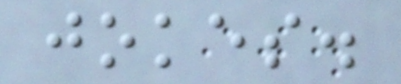jokes.
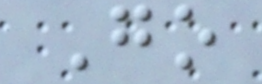Go
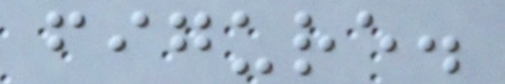figure.
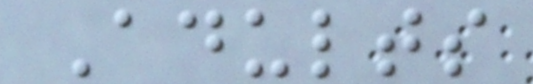Adults
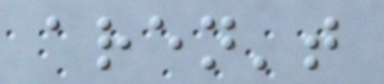aren't
